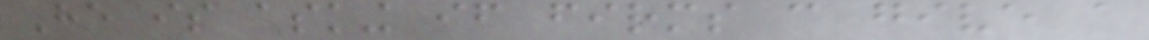He is asking if firms can give a
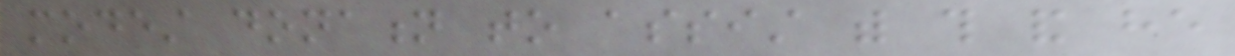modest donation to assist with this and he
